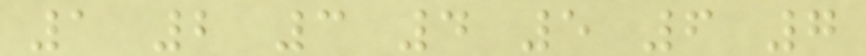1 2 3 4 5 6 7
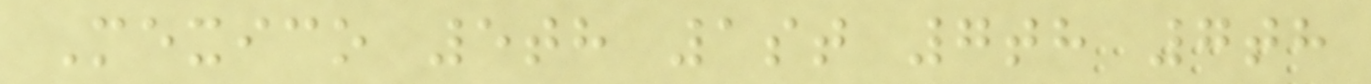Mexico 5th 1st 7th 7th
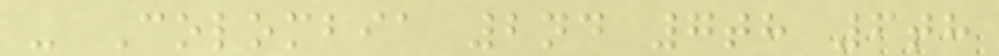- Colombia 2nd 7th 6th
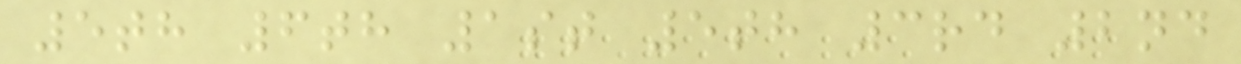5th 6th 1st 5th 3rd 2nd
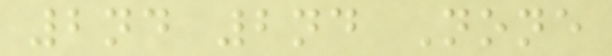2nd 2nd None
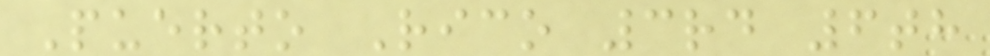Puerto Rico 3rd 6th
